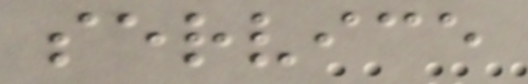service
